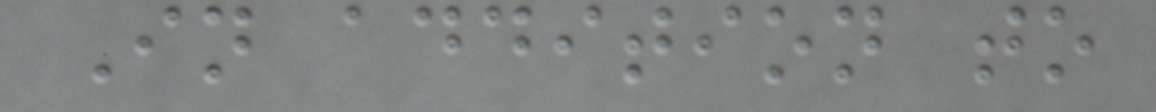In addition to
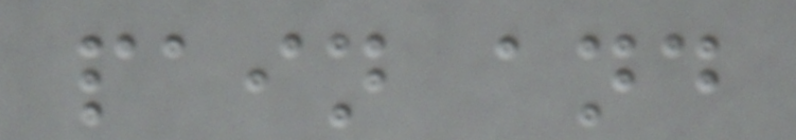pain and
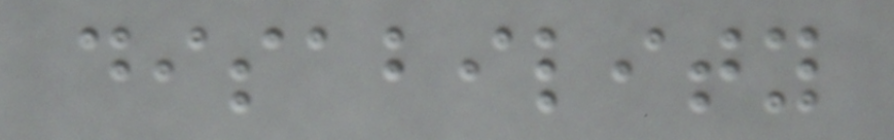disability
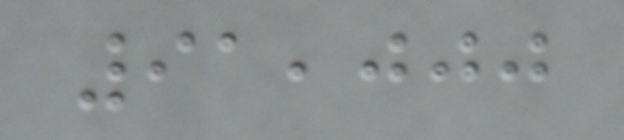91,000
